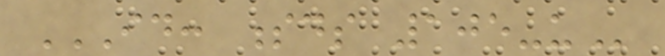ID: SDS 105-US
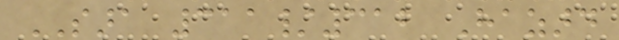SARA 311/312 Hazard
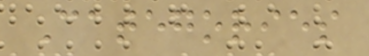Categories
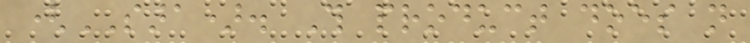(SARA). This product does not
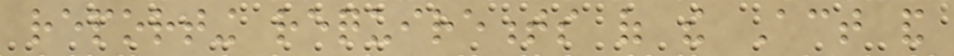reporting requirements of the Act and
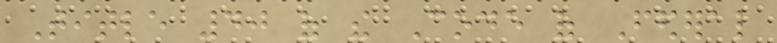Title 40 of the Code of Federal
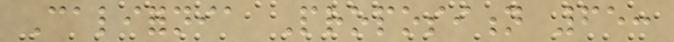California Proposition 65:
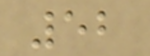52
